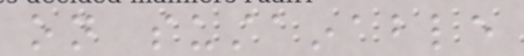on sustainable
